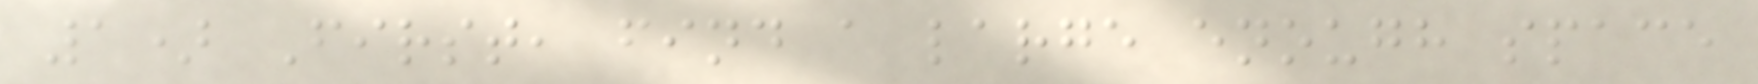1) First, find a large enough space
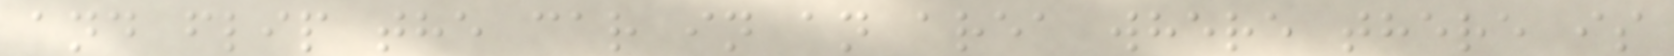and flip the car in an area where there is
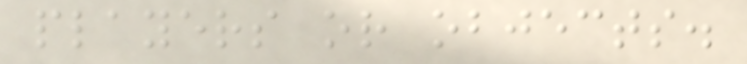players or objects.
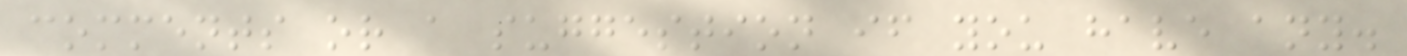comments or a suggestion if you have any.
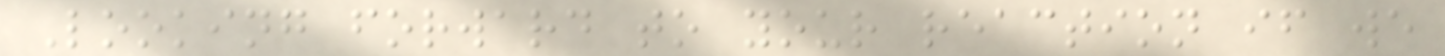Looking forward to your reaction if we
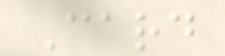Card
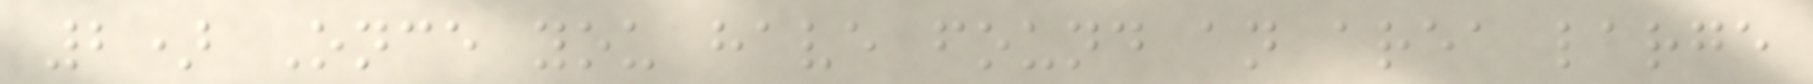2) Once you have found an area large
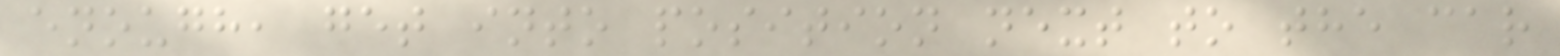enough, get into position next to the car
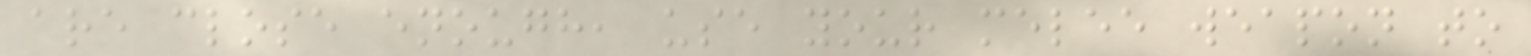are close enough, use your melee weapon to
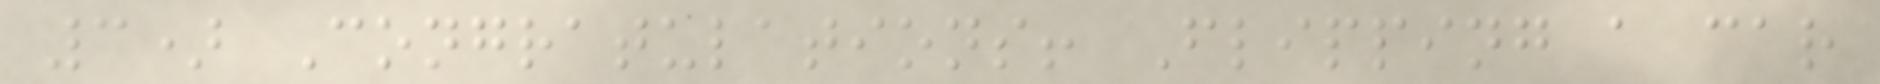3) Congratulations! Flipping a car
